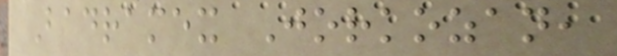Badramex Jorkozan,
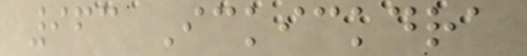963 Ickickdra
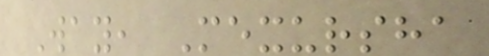Way, Mexursha
